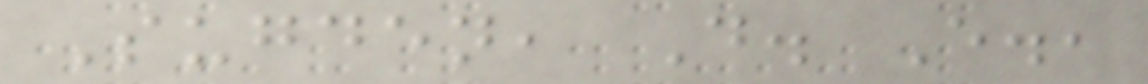Sugden, D. E.,
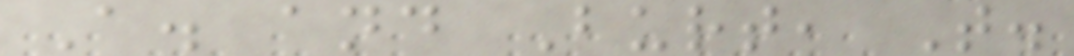A. and Burt, T.
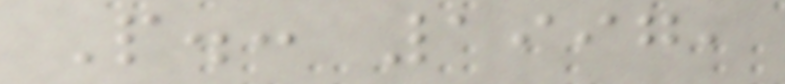P.: 1997,
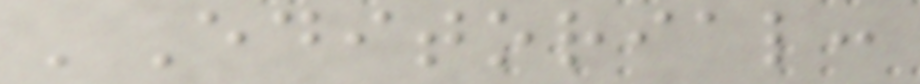'Editorial:
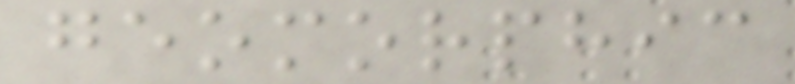geomorphic
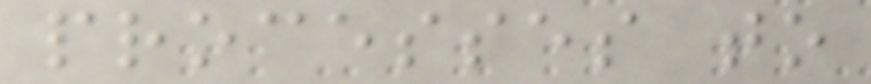processes to
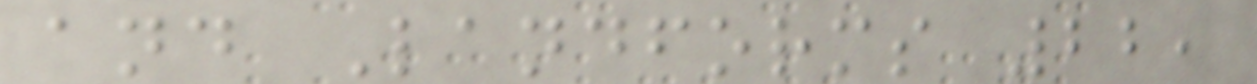and Landforms 22,
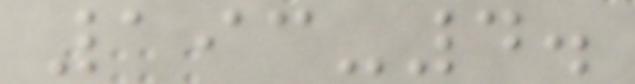193-4.
